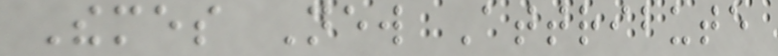Themes New Attribute
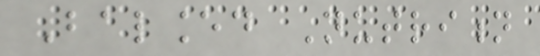Balanced Nutrition
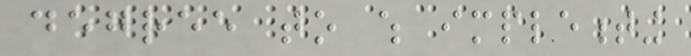degree to which implementing
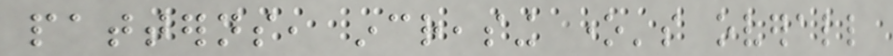patterns, increasing one's overall
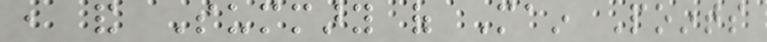, and Summary of Main Points
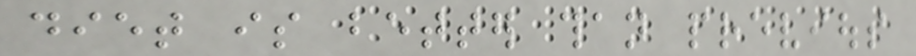diet is better than previous
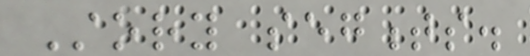Story segments.
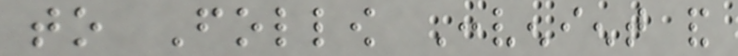to Follow Convenient and
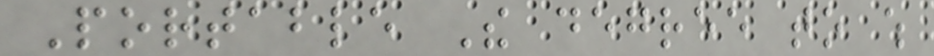Portable The degree to which
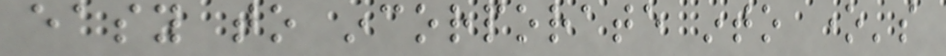easy to incorporate into one's
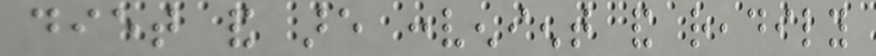diet and are convenient and readily
